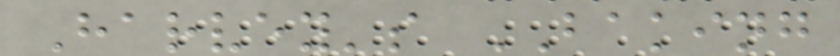Harvey's BAKING
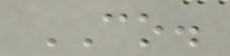CO.
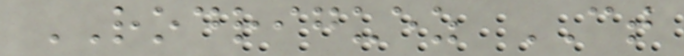RODRIGUEZ CT
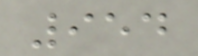954
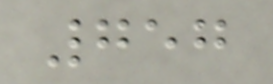757
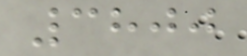3800
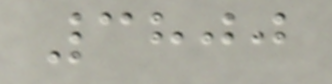3800
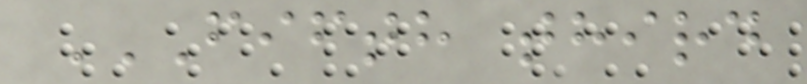FIFTH THIRD
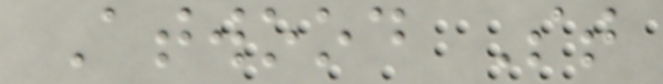Atwood St
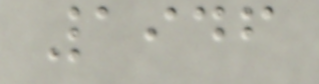1946
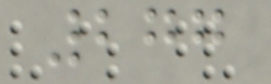277
